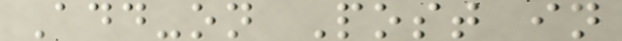Add-on Post in
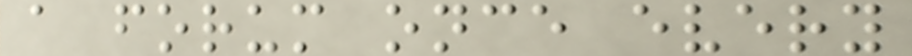a forum once every
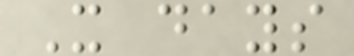X days
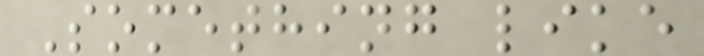Something like
